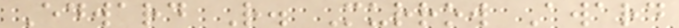Edward R. Murrow Award
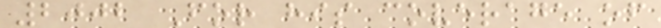2002 For his coverage of
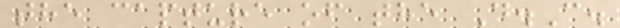the capture of the D.C.
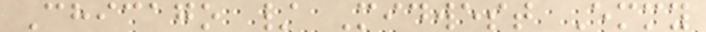Chicago / Midwest Emmy
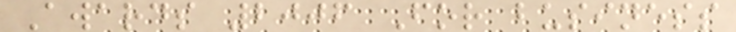Awards 2006 For business
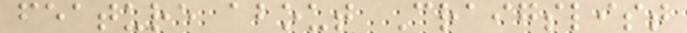feature about Craigslist
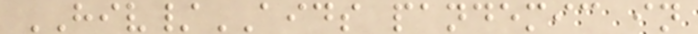HIV/AIDS pandemic in
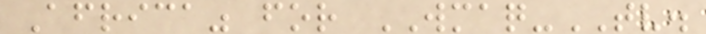Africa" for WMAQ-TV.
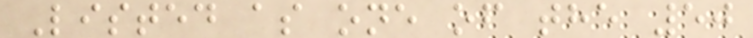Listed as one of the 50
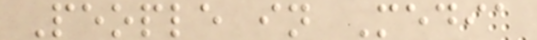People in Media
